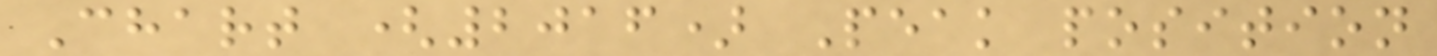Chart (2016) Peak position
